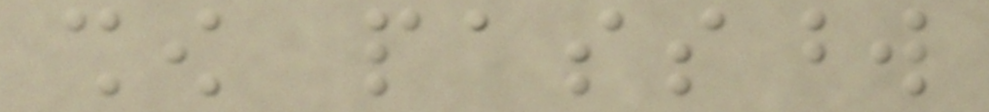show password
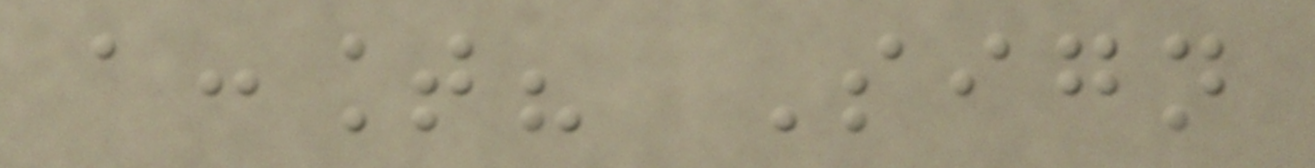account? Sign
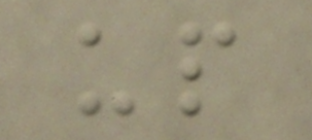up
